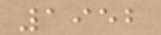1952
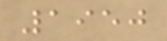1950
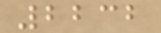2232
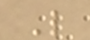L
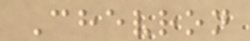Chevron
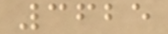3625
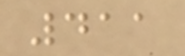411
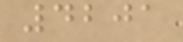4201
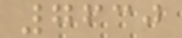7630
